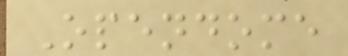Opendome
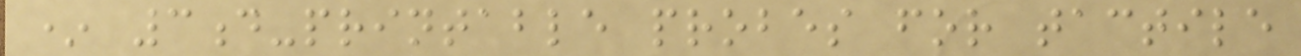* 3d-printable probes for tactile
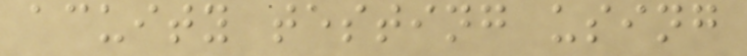acuity testing using
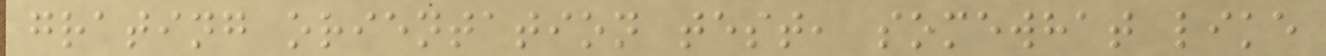grating orientation test, somewhat like
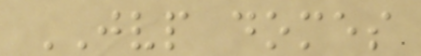JVP domes
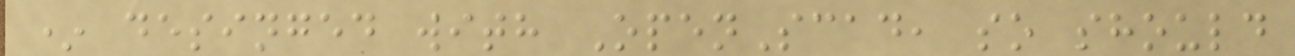* desinged with OpenScad, so should
